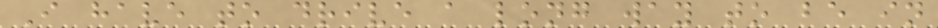I have to drive a long way to be in
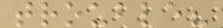trouble?
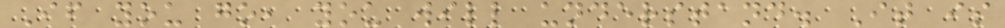If you go, you will understand. It is
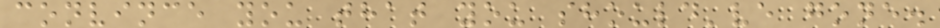convince you that you should've gone.
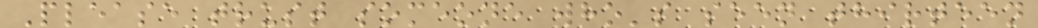Please trust someone who's seen thirteen
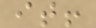it!
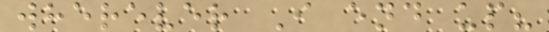wherever I end up?
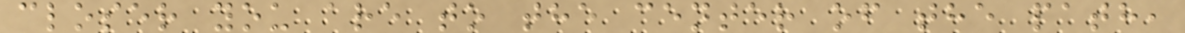closer you are to the center of the path,
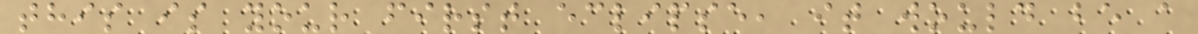this is your first eclipse, it would be a
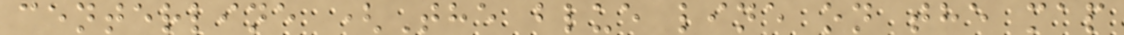centerline (The blue line on the map
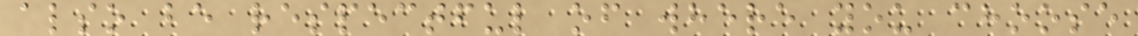also be respectful of where you choose
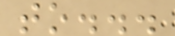to...
